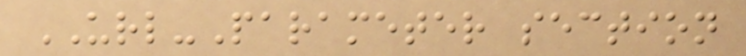URL-Parameter section
